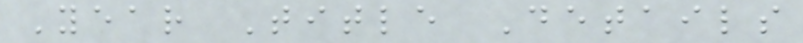Year Title Details
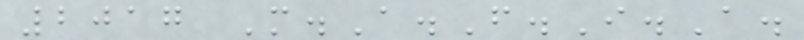2017 M.A.F.I.A.
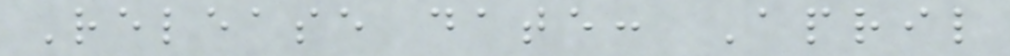Release date: April
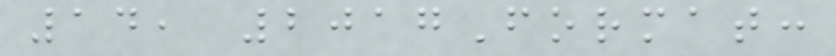14, 2017Format:
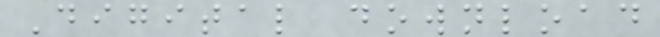Digital download
